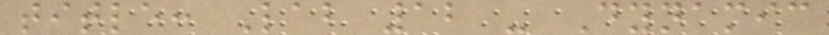title: Lab 12 - Dynamic
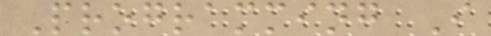Programming I
